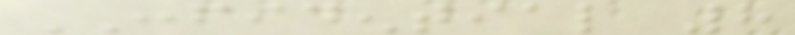CONFIDENTIAL 8
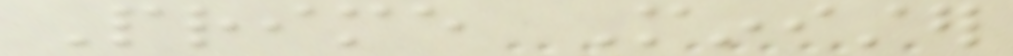Prime Minister
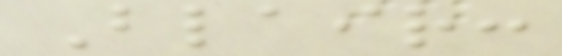Blair:
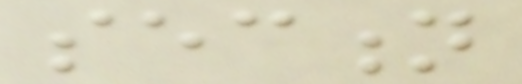section
